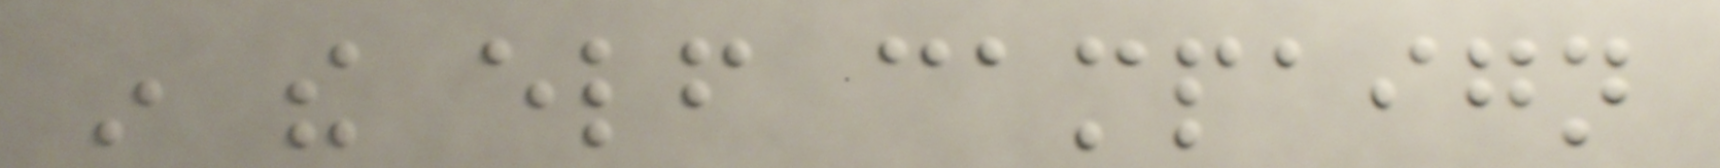in the elf campaign
